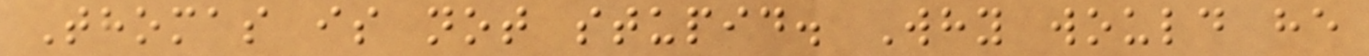Thomas is not stupid. Why would he
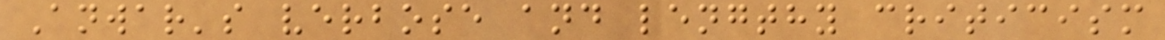Anwar's verbose and lengthy criticism
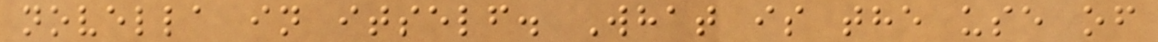novella in itself. What is the use of
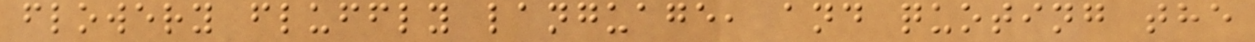flowery fluffly language, and quoting the
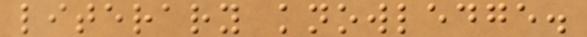literary knowledge.
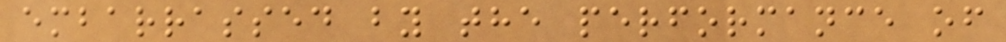embarrassed by the performance of
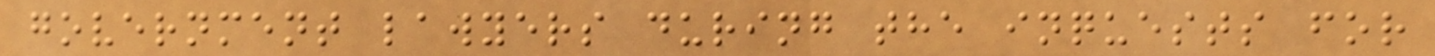government lawyers during the inquests for
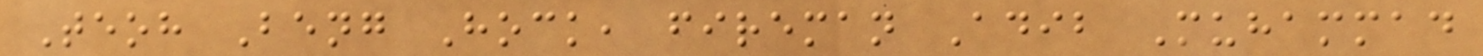Teoh Beng Hock, fireman Adib Muhammad
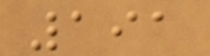191
